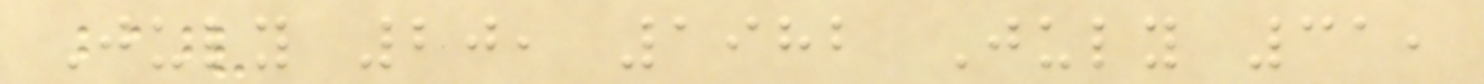July 20, 1982 July 31,
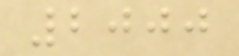2000
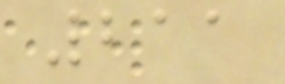211
